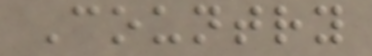Country
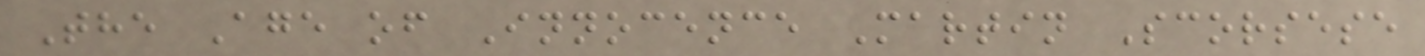The Age of Innocence Martin Scorsese
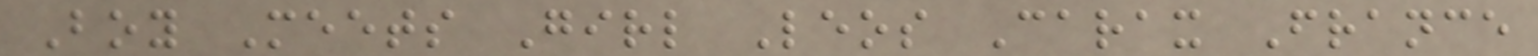Boy Meets Girl Leos Carax France
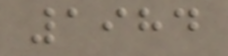1984
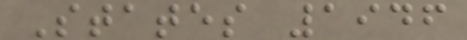States 1946
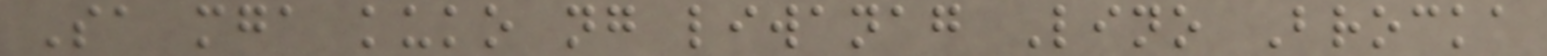Sa mga kuko ng liwanag Lino Brocka
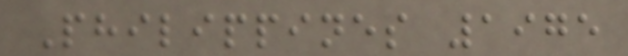Philippines 1975
